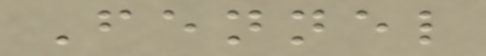Fennel
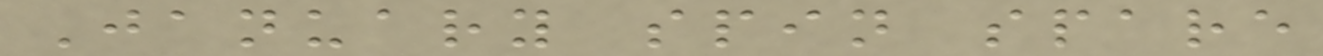January spin spare
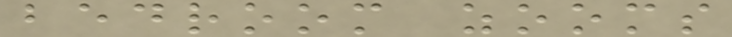bedroom zooms
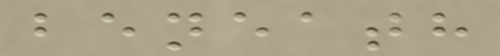beneath
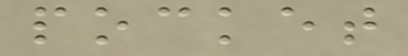pocket
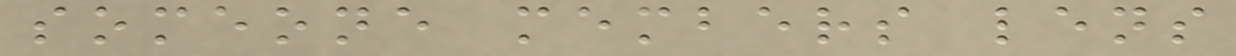someone members lens
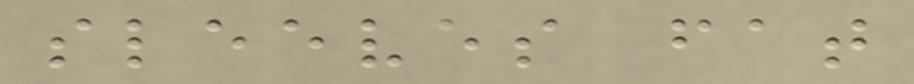sleeves fat
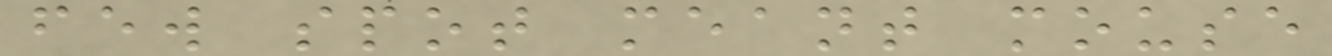few spot meant mouse
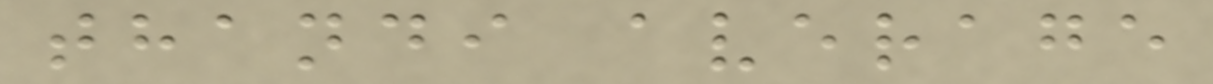thandi average
